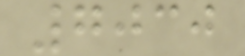7030
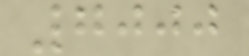7000
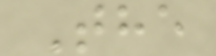The
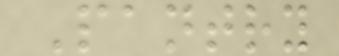Pantry
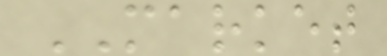MARKET
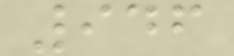946
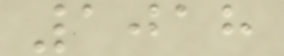1018
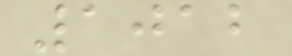1012
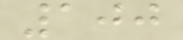100
